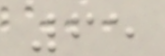65
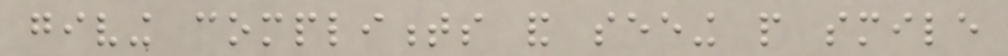giving compliments and seeing people smile
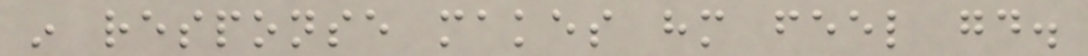in response makes him feel good.
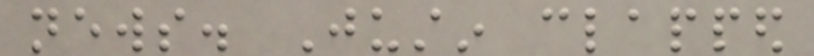news. Justin clapped
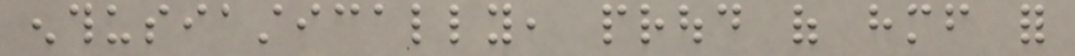enthusiastically, proud of himself for
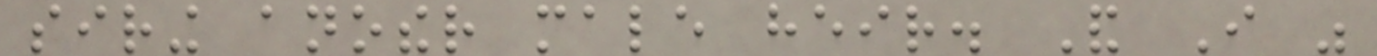siring another male heir. And I was
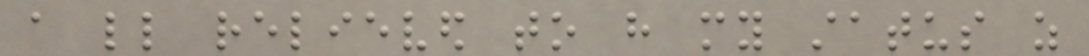a little relieved to have my status as
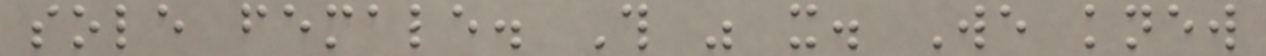sole female. This was it. We knew
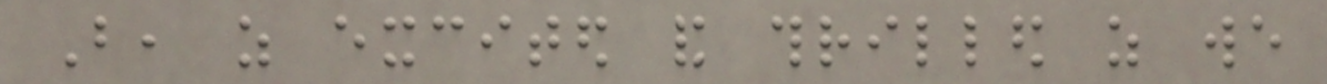But, as excited and thrilled as we
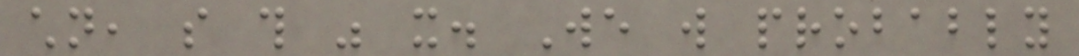children, so this was it. We will probably
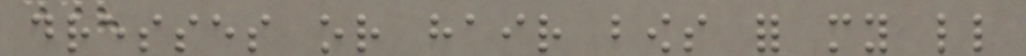dresses or hair bows for my little
